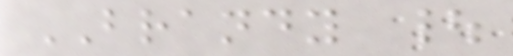BRANDY |
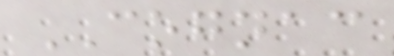COGNAC
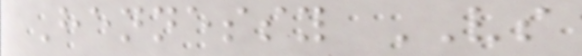Hennessy VS
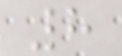8
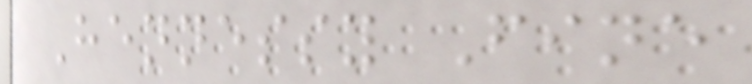Hennessy Fine
